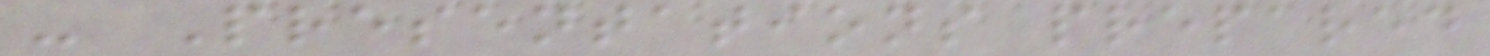- Presentations prepared
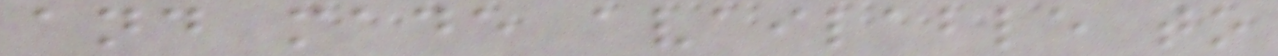and made available to
